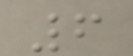6
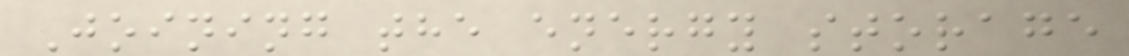Joining the energy storage
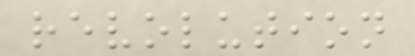revolution
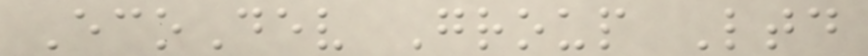EcoDev Group Ltd
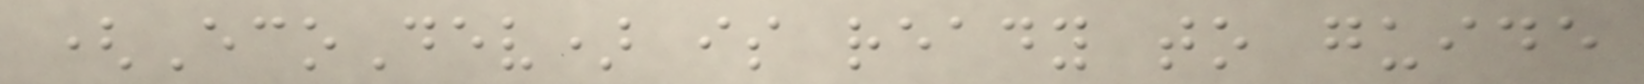(EcoDev) is ready to guide
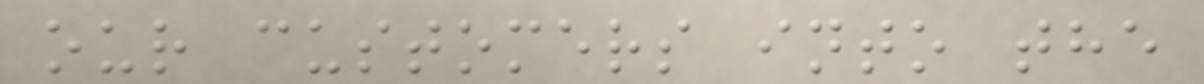our customers into the
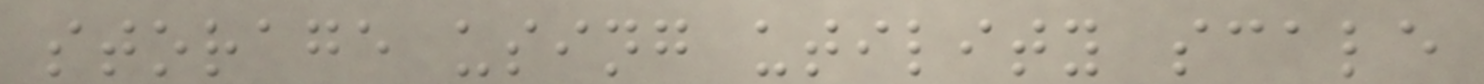storage using utility scale
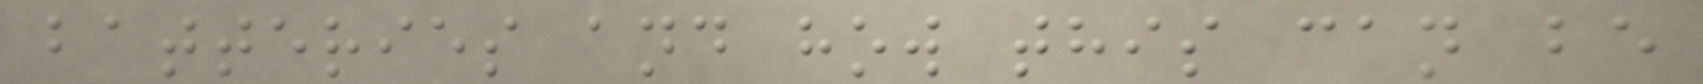batteries and how this can be
